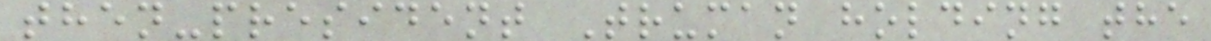then-president Truman holding the
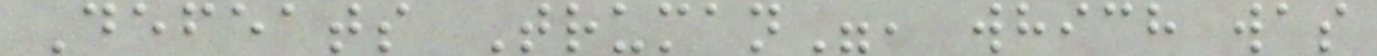Defeats Truman", which was
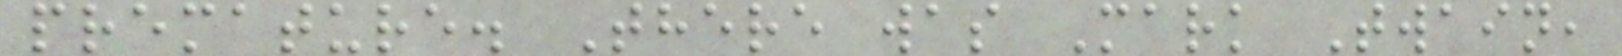premature. There was Mark Twain,
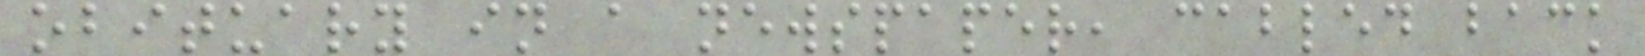obituary in a newspaper, cabled back
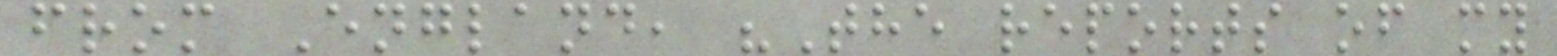from England, "The reports of my
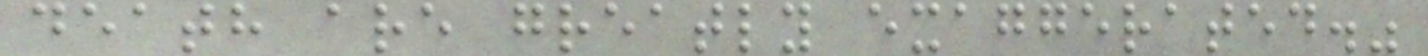death are greatly exaggerated."
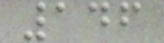146
